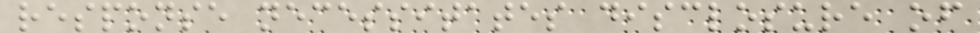response necessitates disclosure of
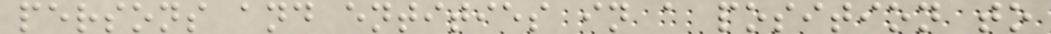persons and entities in a position to
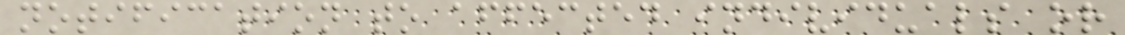notification to affected individuals or
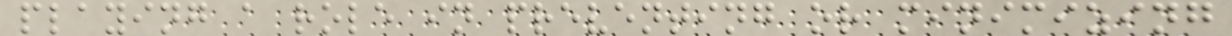playing a role in preventing or minimizing
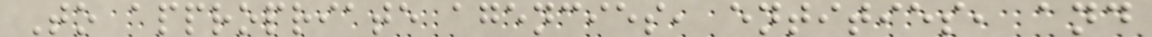To appropriate agencies, entities, and
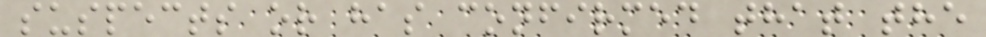suspects or has confirmed that the
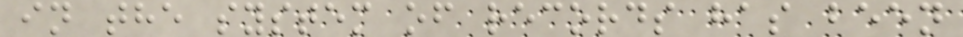in the system of records has been
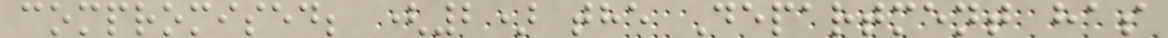compromised; (2) the Department has
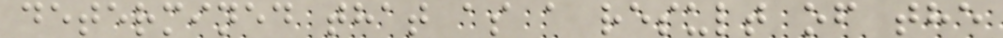determined that as a result of the
